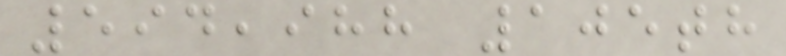594,988 105th
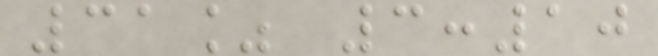31% 3:10
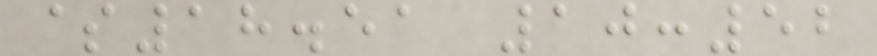$18.51 10:52
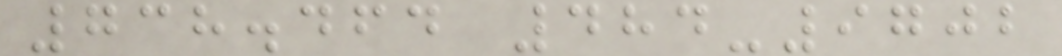738.464 484-9702
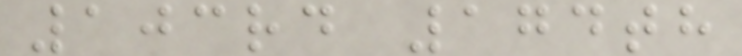103rd 174th
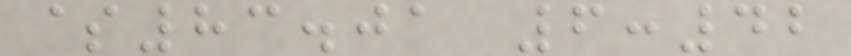$83.01 6:42
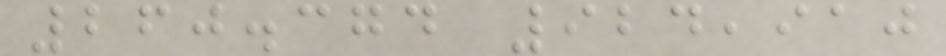260.374 924,910
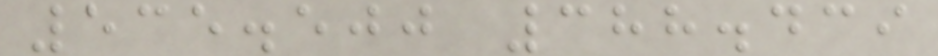535.500 388.439
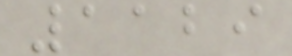1129
